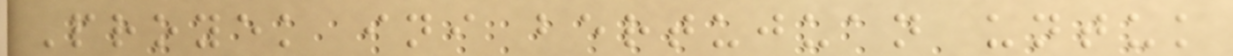Proyek ini bertujuan untuk
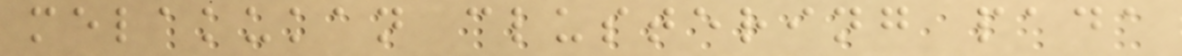melakukan clustering pada
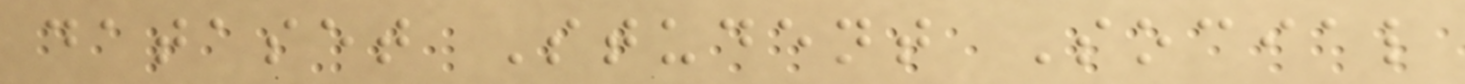dataset Student Social
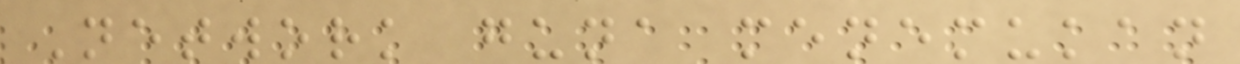Network guna menemukan
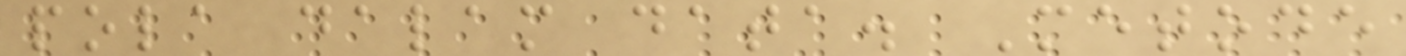pola dalam data. Metode
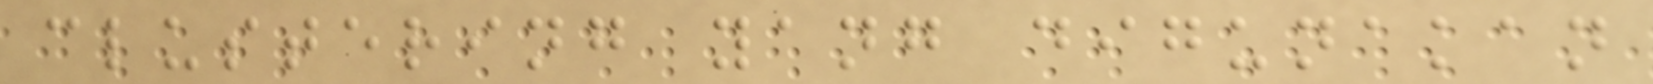clustering yang digunakan
